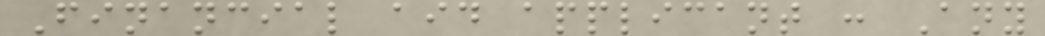Financial aid applicant : Any
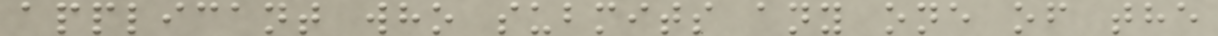applicant who submits any one of the
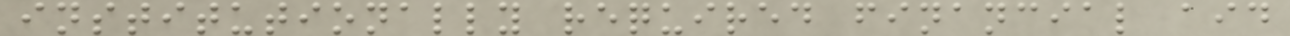institutionally required financial aid
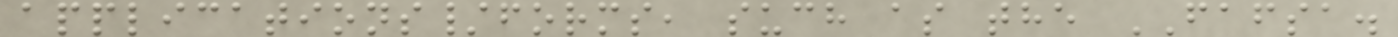applications/forms, such as the FAFSA.
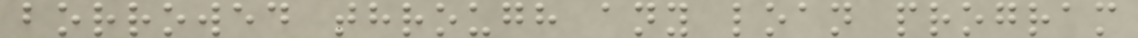borrowed through any loan program
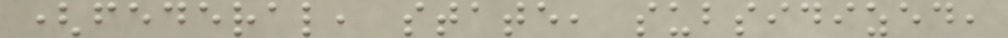(federal, state, subsidized,
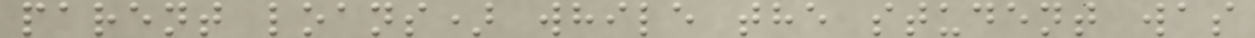parent loans) while the student was
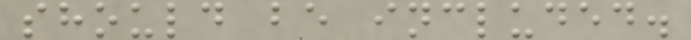should be included.
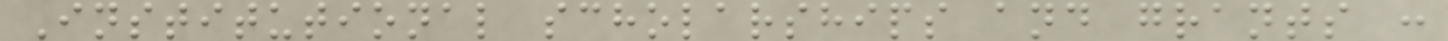Institutional scholarships and grants :
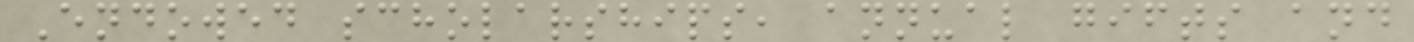Endowed scholarships, annual gifts and
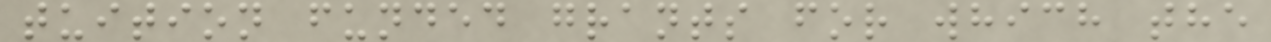tuition funded grants for which the
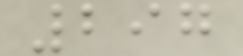297
